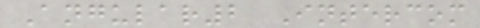Angular2 Intercom
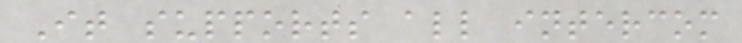It supports all intercom
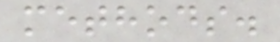methods.
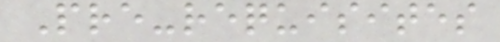Pre-requisites
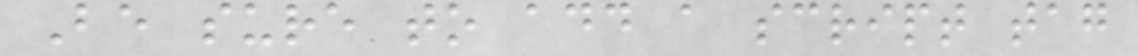Be sure to add a script tag
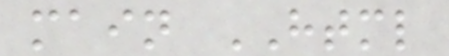main HTML
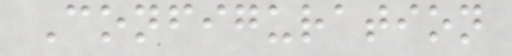Configuration
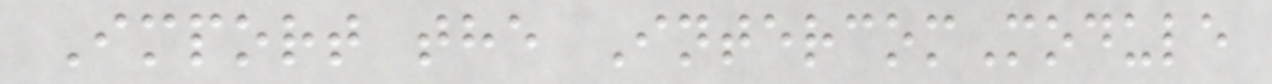Import the IntercomModule
